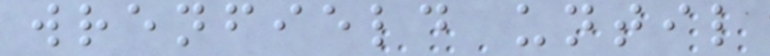wrenfield until
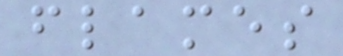flames
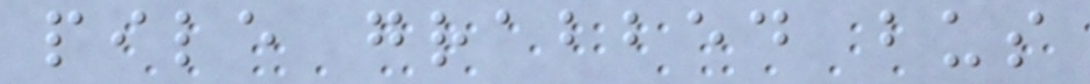pile grabbed bus
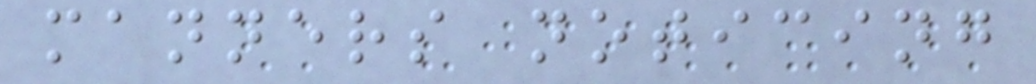manners noticing
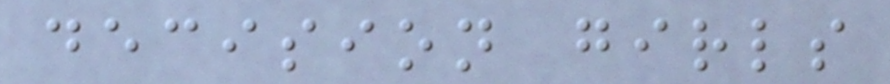decision girls
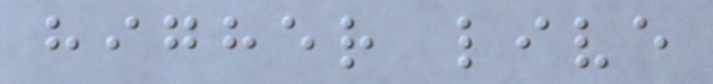higher live
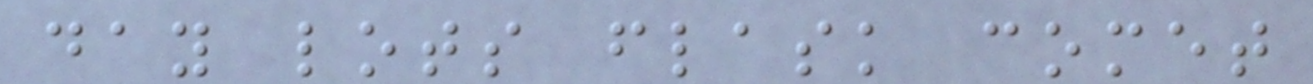day lots flask comet
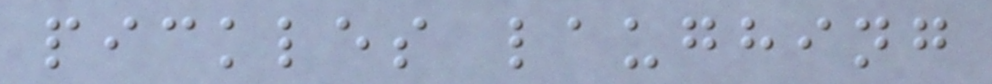pickles laughing
